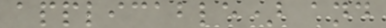applicable) and
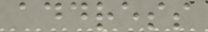address
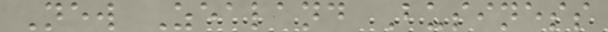New Zealand Business
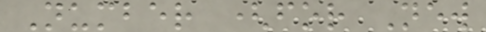Number (for New
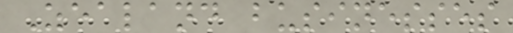Zealand businesses
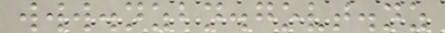www.nzbn.govt.nz
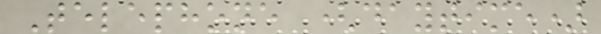Telephone (daytime)
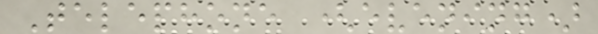Telephone (evening)
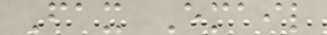Fax Email
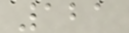121
